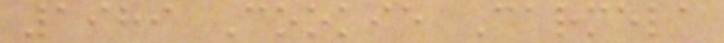1989 Cookie Carmela
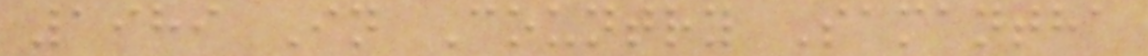1989 In Country Samantha
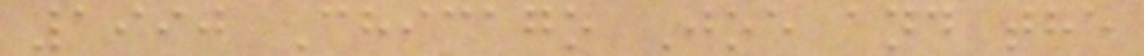1990 Chicago Joe and the
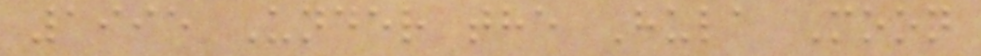1995 Under the Hula Moon
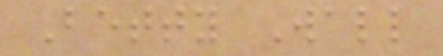Betty Wall
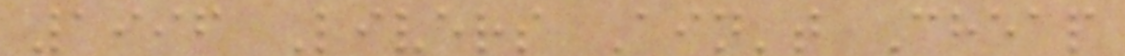1996 Livers Ain't Cheap
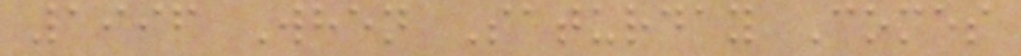1996 When Saturday Comes
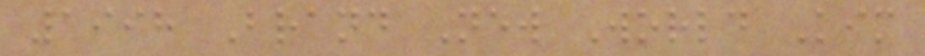1998 Brand New World Kim
